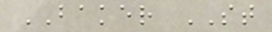BAKER ST
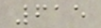615
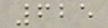625
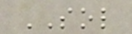SOL
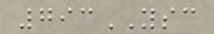793YSC
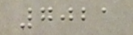7021
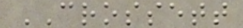CROSSETT
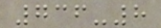736-8
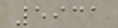5931
